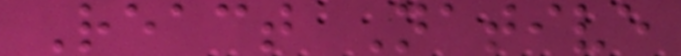React Native
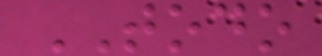TODO
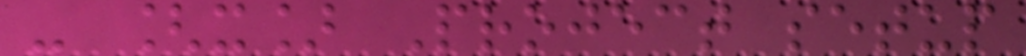- [x] Project setup
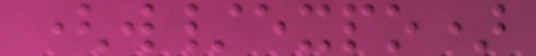(w/expo)
